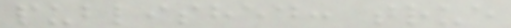published: true
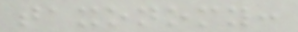taxonomy:
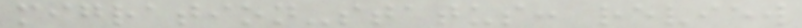migration-status: review
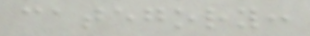category:
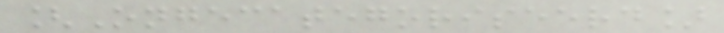[Ongecategoriseerd]
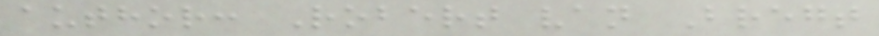author: Robert van Bregt
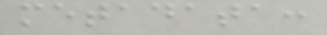metadata:
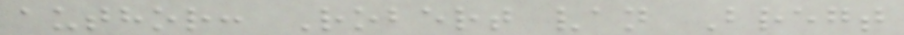author: Robert van Bregt
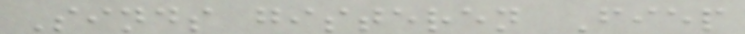Sinds gisteren Fiep
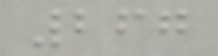267
